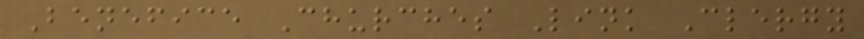Benefice Churches Link Clergy
